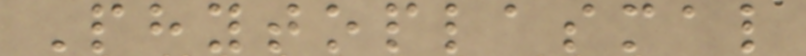Phytoplasmal
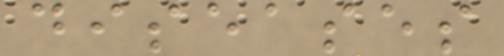diseases
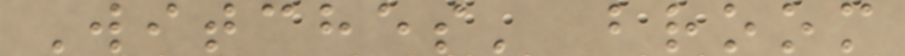Witches' broom
